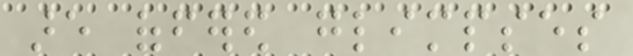are offered glimpses
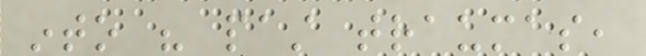into his past traumas,
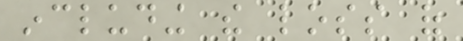including the loss of
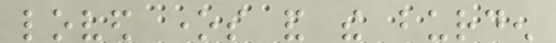loved ones and the burden
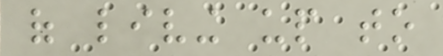of living up to
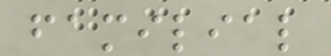familial
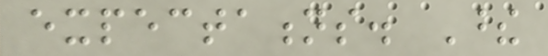expectations. These
